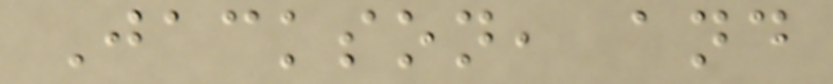Jackson, and
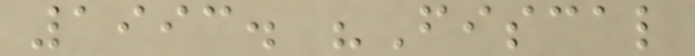1993. "Fiscal
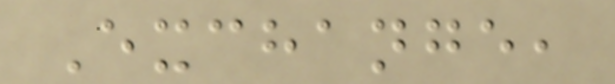Exchange,
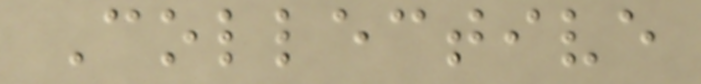Collective
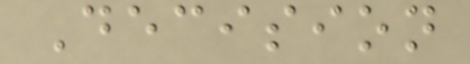Decision
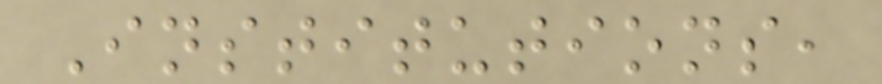Institutions,
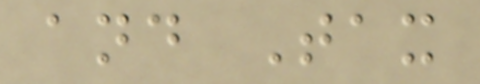and Tax
